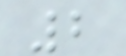2
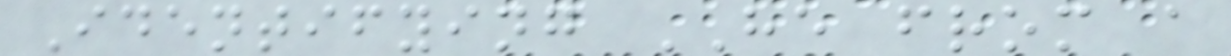Identifying HE from a
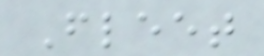Fleet
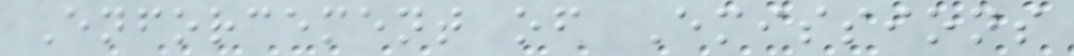Enforcement of Emissions
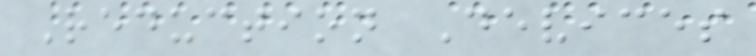Reduction Devices
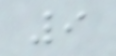9
